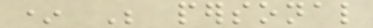* Be personal
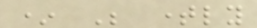* Be timely
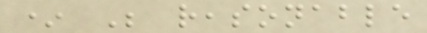* Be reasonable
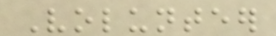Volunteer
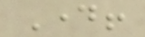Day!
